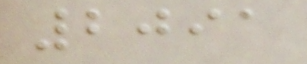2091
